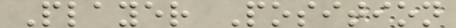Player Position
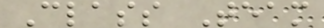Class Team
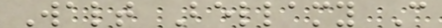Walt Bellamy C
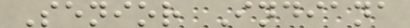Senior Indiana
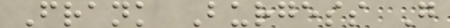Frank Burgess G
